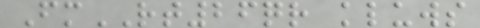FmRT26qr kluws
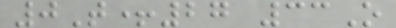0T+27 33O
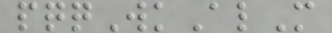pqqWkAlM
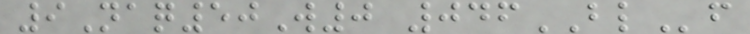9Naq50W0 046BLf
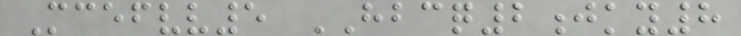Mcefvv5 HBCQ2jky8
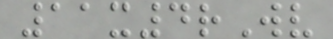11x4rWv
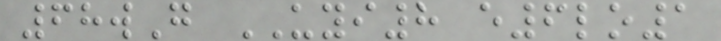68wG UYI8 e6lo1
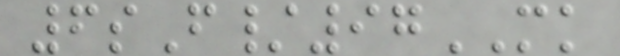6sF/97MK
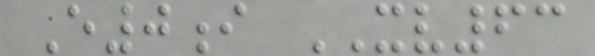E0i XV63
